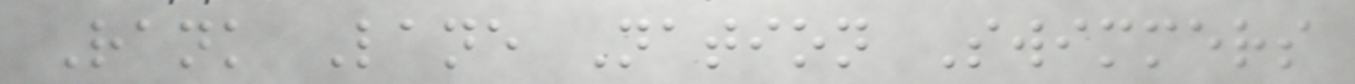Rank Lane Nation Swimmers
